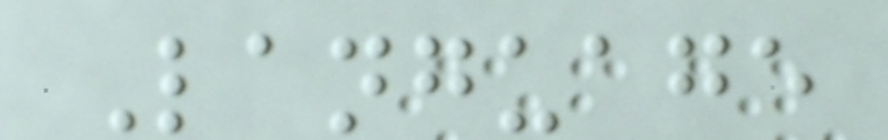Language
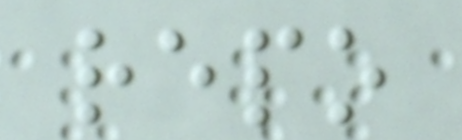repo
